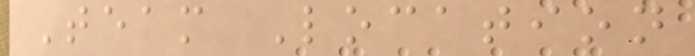Team Location
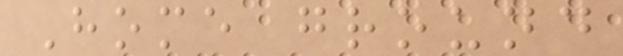Home ground
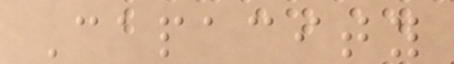Capacity
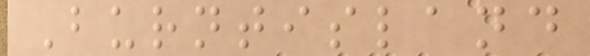Burntisland
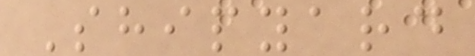Shipyard
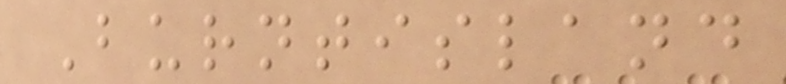Burntisland
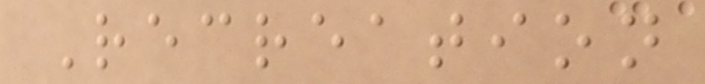Recreation
